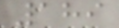189
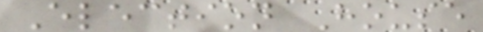Election House
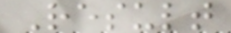Result
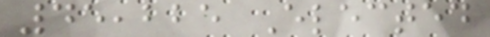45,225 Elected
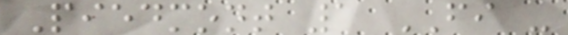Piedmont 1 FI -
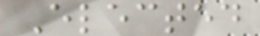Elected
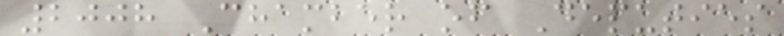2008 Chamber of Deputies
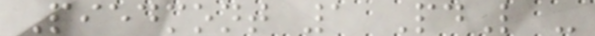Piedmont 1 PdL -
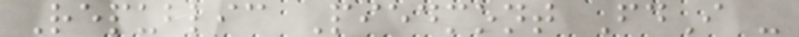Republic Piedmont FdI -
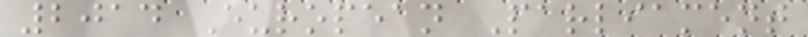2014 European Parliament
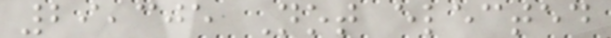29,305 Not elected
